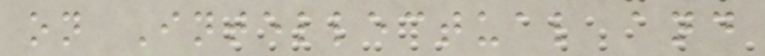on Intellectual and
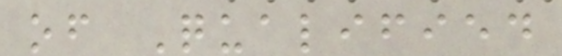of Qualified
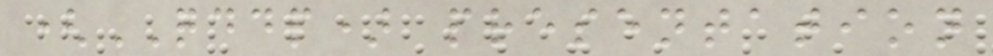(QDDP) presentation
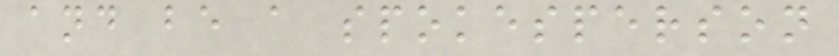and be a spokesperson
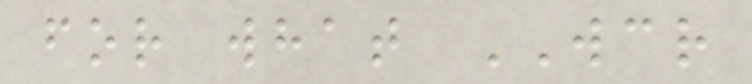for what WCR
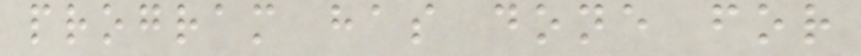program has done for
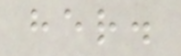her.
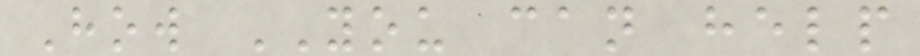How YOU can help
